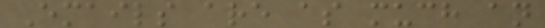Emails are as much an
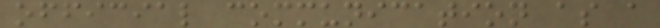official communication as a
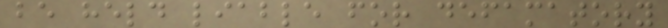be held liable for defamatory
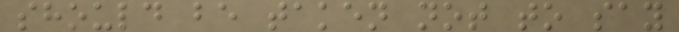should be taken not to say
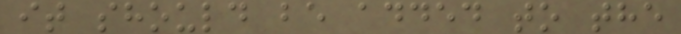it should be added to the
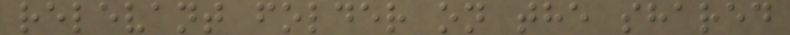relevant folder on the shared
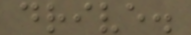drive.
